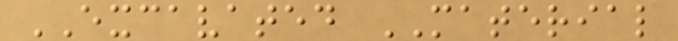EXCAVATED MATERIAL
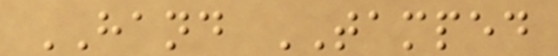HAND TAMPED
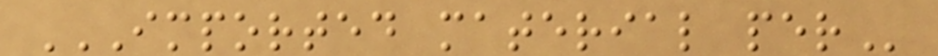IMPORTED MATERIAL PER
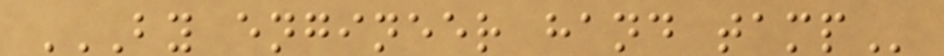BY ENGINEER HAND TAMP
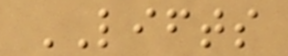LIFTS
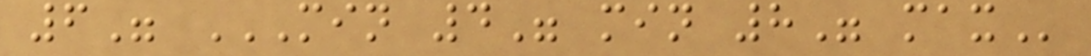6" MIN 4" MIN 8" MAX
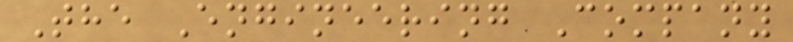The Engineering Company
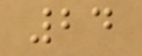24
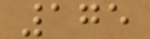175
